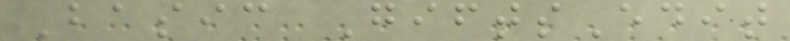Basic GiftsEdit
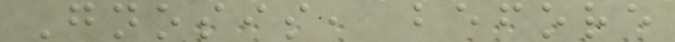Gnosis, before
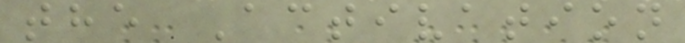the Activation
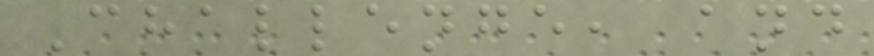Challenge, and
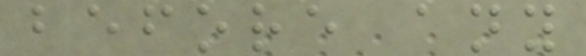before any
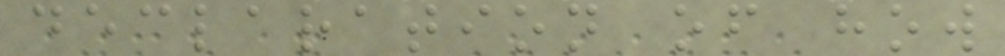declaration of how
